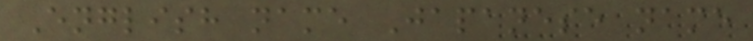English name Japanese name
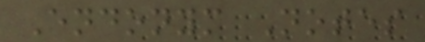Endonym Notes
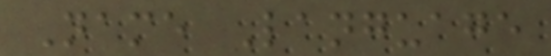Name Language
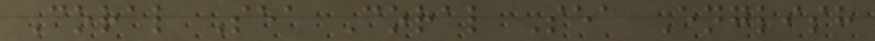Coral Sea Coral Sea English
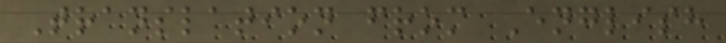Translation from English
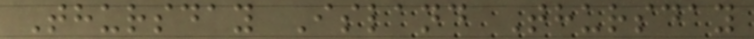Thursday Island Thursday
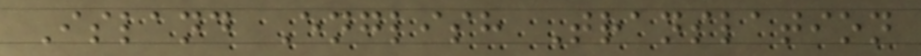Island English Translation
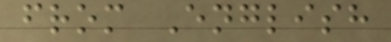from English
